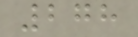278
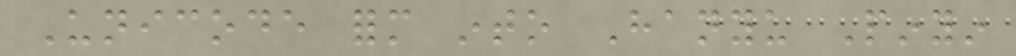Unicode form into Hanyu Pinyin
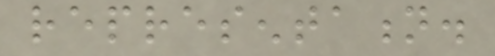representation.
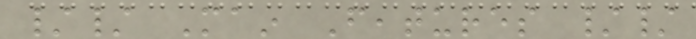// Main Features //
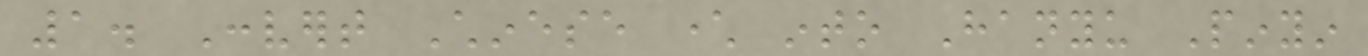1. Convert Chinese character into Hanyu Pinyin
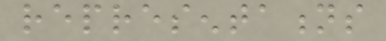representations
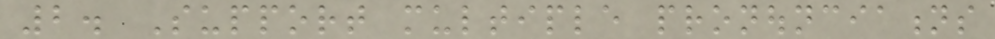2. Support multiple pronounciations
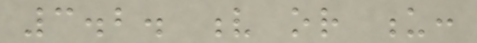3.2. v or u:
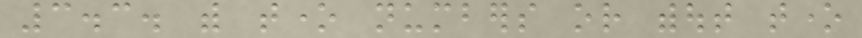3.3. with tone numbers or without tone
